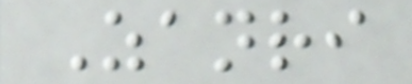Zanri
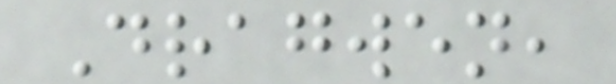Dragwen,
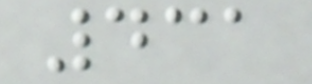431
